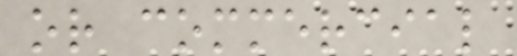or commercial
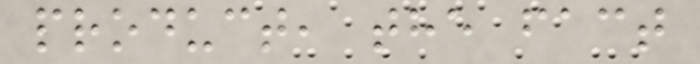product, the fact
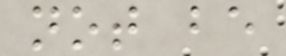not be
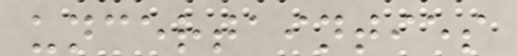uncertainties
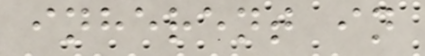inherent in
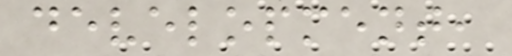development,
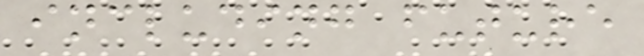including future
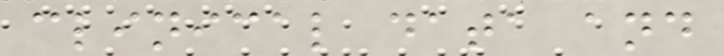clinical data and
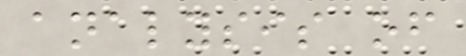analysis of
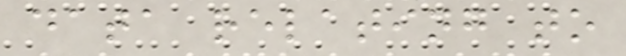data relating to
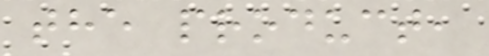the product,
